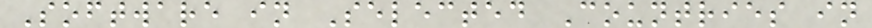Software in Selected Countries in
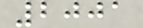2001
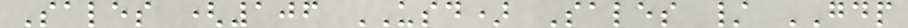Sales (106 USD) Sales / GDP
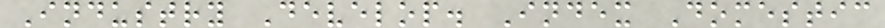Industry Develop. Index Domestic
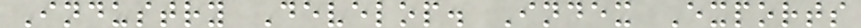Industry Develop. Index Exports
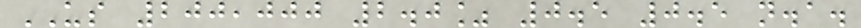US 200,000 2.0% 0.5 0.5 n.a.
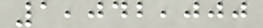1,042,000
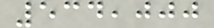534,000
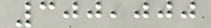300,000
